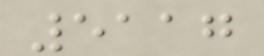5117
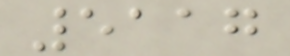5117
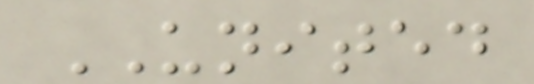UNITED
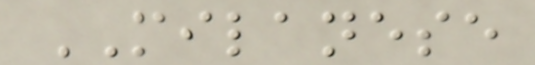MILANESE
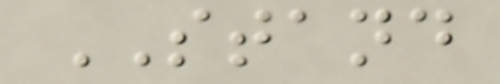STAND
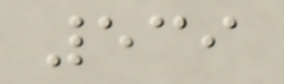539
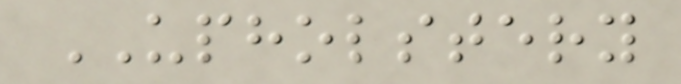UPHOLSTERY
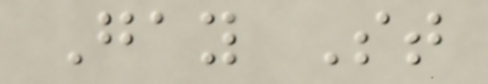Gay St
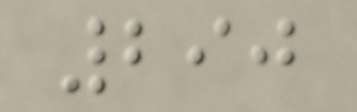290
